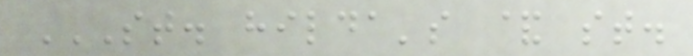ST. HILDA'S & ST.
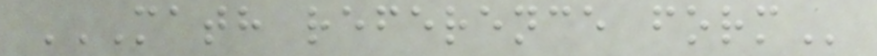MATH REFERENCE FORM
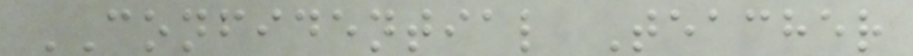CONFIDENTIAL Teacher
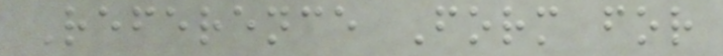Reference Form for
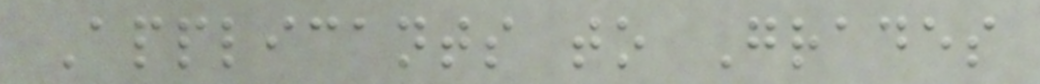Applicants to Grades
